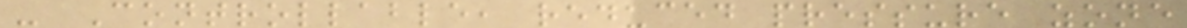- Controllable, reduced pressure zone
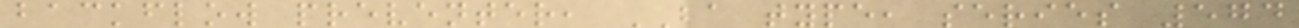backflow preventer, BA type, series 574
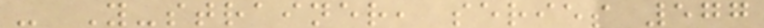- Y-strainer, series 577
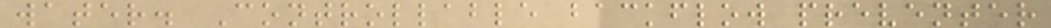water. Controllable backflow preventer
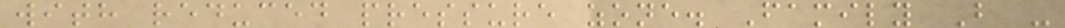with reduced pressure zone. Family B -
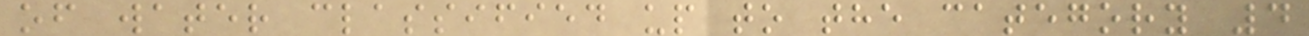of water classified up to the category 4
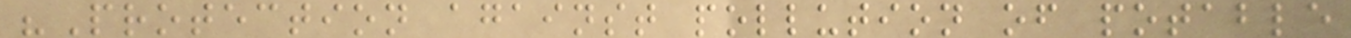"Protection against pollution of potable
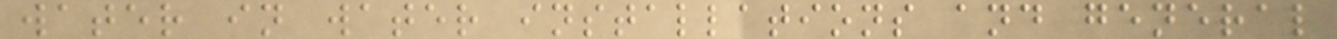water in water installations and general
